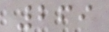269
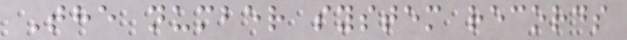The number system records
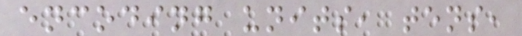encoding units, tens,
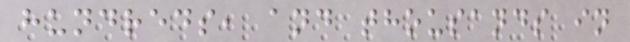hundreds, and thousands in
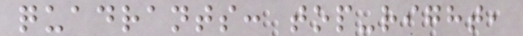quadrants: top-right,
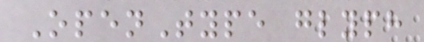OpenType glyph
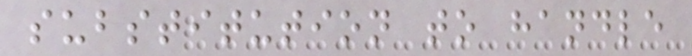substitution to handle
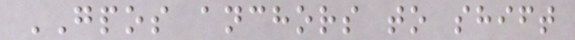GPOS anchors to shift
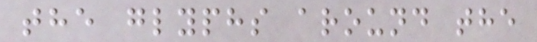the glyphs around the
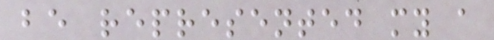be represented my a
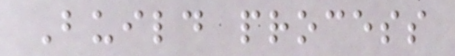Build process
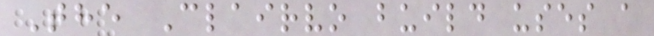The Clairvo build uses a
